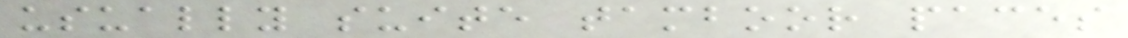usually suite tamboor paces
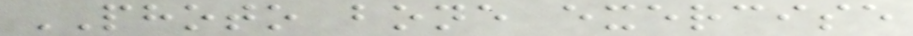PHOTO bone exercise
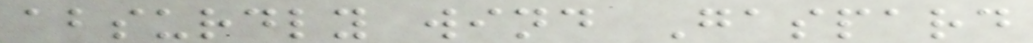absurdly wind Gaspard
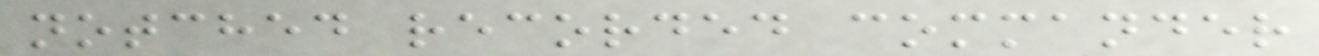notched recorded commander
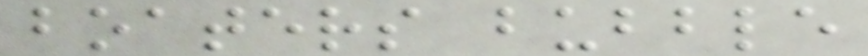boaters bubble
